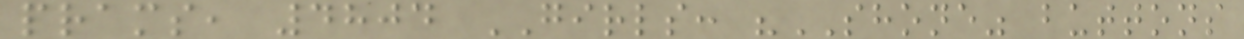prams, 4804 GIRLS: "SHONE" buttons
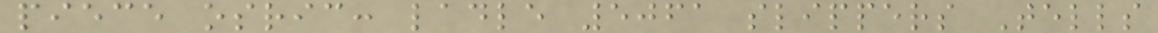piece osric: ladle 5061 slippers Tells
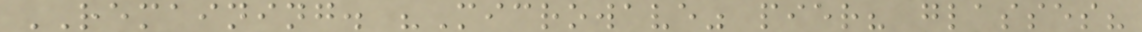REMAINING. "Microwave" pier? glasses?
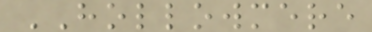HOLLOWMERE
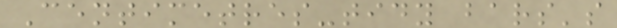Centimetres-tidy bars's
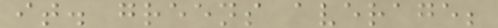it. greens average;
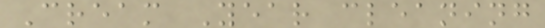Cream Year cleaning
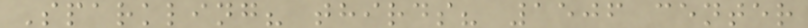Sparkling? thirds? 1506 center
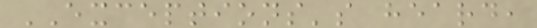EXCEPTIONS's heard,
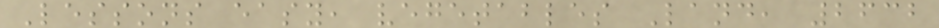Lessons easy, vegetables Land, 2632
